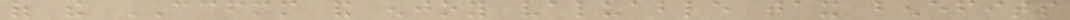of the CCFMM and enjoy valuable tax benefits
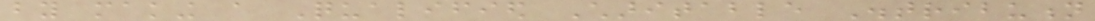by making a Qualified Charitable Distribution
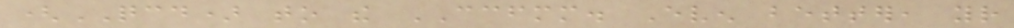(QCD) to the CCFMM. Even better, your
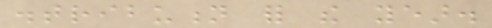distribution for the year.
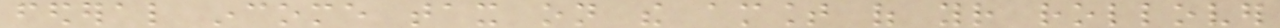federal income tax on the amount of your rollover
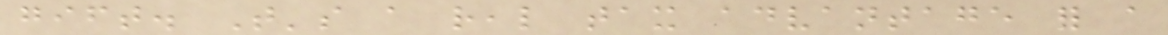gift. That's a real tax advantage for a
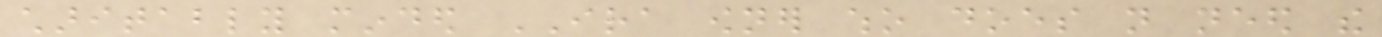charitably minded IRA owner who does not need the
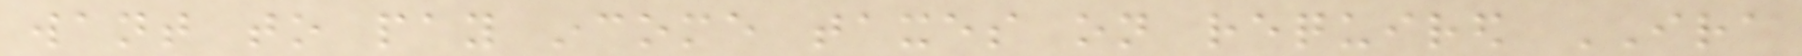want to pay income taxes on required IRA
